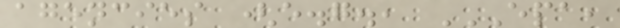agencies (e.g., EPA,
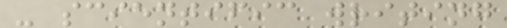- scientific writing
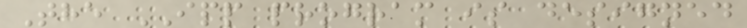The IPP program is designed
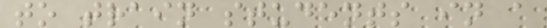to train students in a
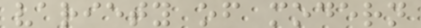variety of modern
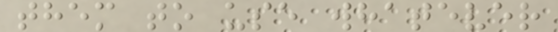them to use whatever
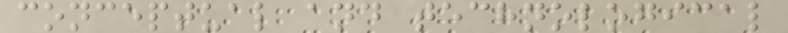conceptual and technological
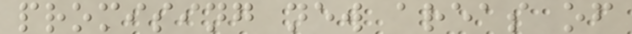promising new areas of
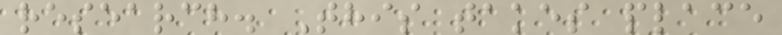research. This takes place
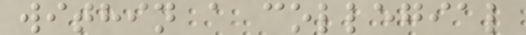within a collegial
